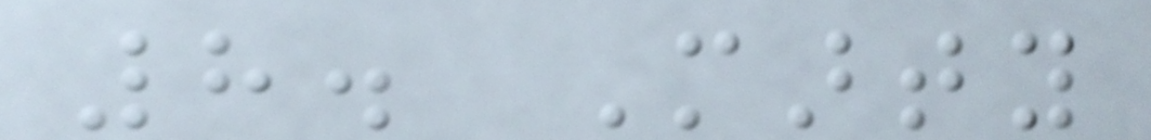8. Marty
